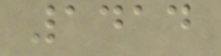1414
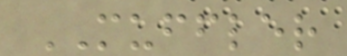MUFFLER
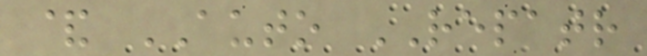& AUTO REPATR
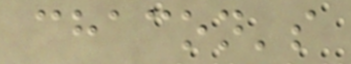chacon's
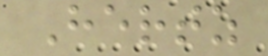Hertz
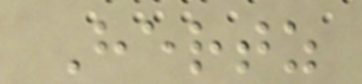Hertz
